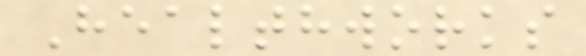Healthworks
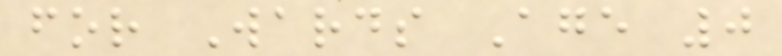for Wards Age 0
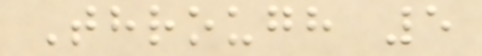Through 5
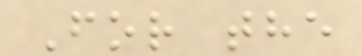For the
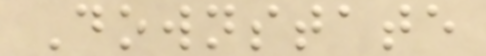Downstate
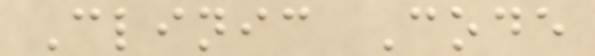Clinic Code
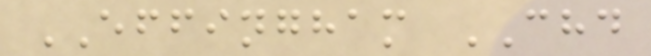EFFINGHAM CHD
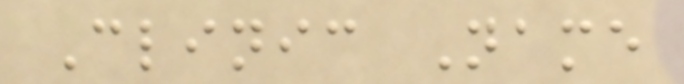Clinic Name
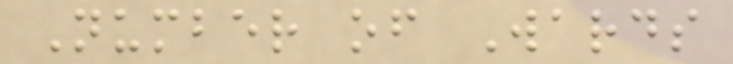Number of Wards
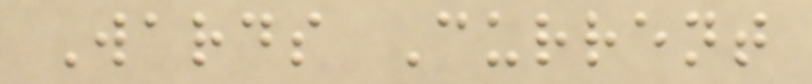Wards Current
